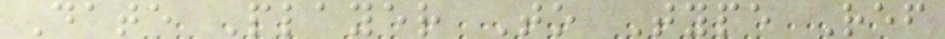Date Player To Type Ref
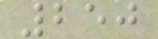250
